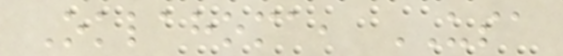Oklahoma, USA
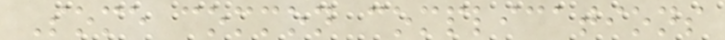Some common complications
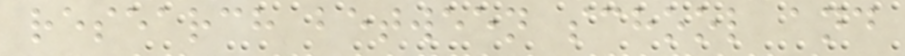research between school and
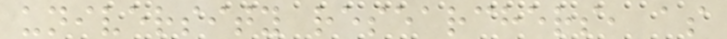university researchers, as
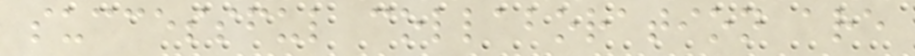successful collaboration are
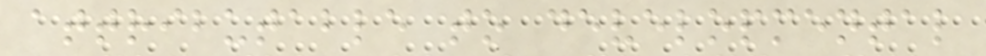attributable to developmental
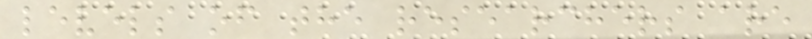levels of the researchers are
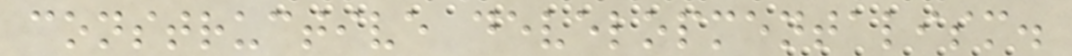constructive developmentalism.
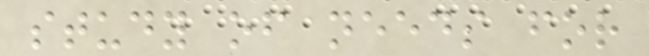study of needs for
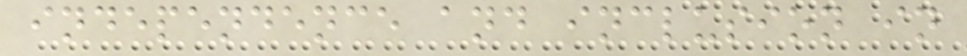independence and inclusion in
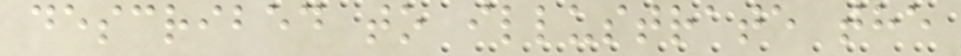described to illustrate the
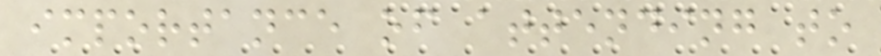importance of attending to
